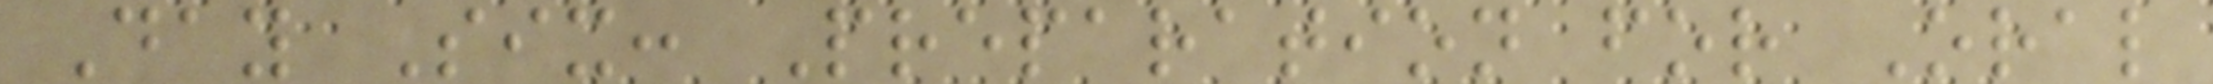Day Six: Preparation for Oral
